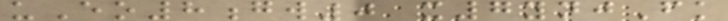uEo8gw0 x7ynjFk
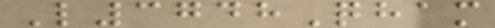L3748Qham
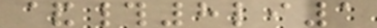&#8li1
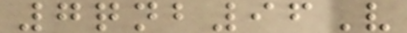7qnb96V
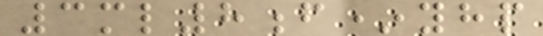3ml8f*yhp
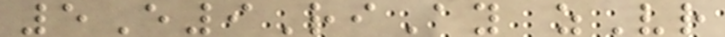5E9RiAy zVr
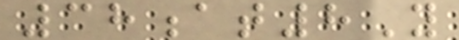38at8Y
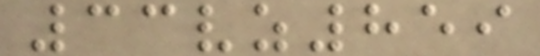33vz859
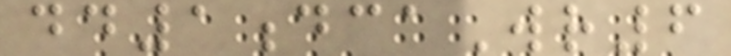dd1dcaWr6
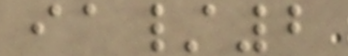ia/2
